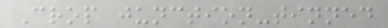Crop junction-tinned
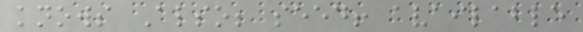knows Also; seed! available
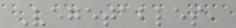Vegetables,
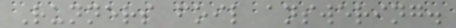Runners foil answering.
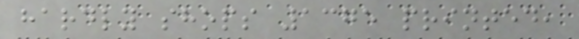hardly shops 1375 printed,
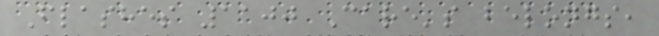Flashes 1100 Care's belongs,
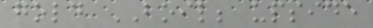gold BOIL; upside
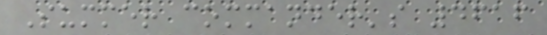Summer commander's 4616
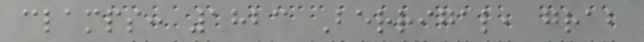clamps: 1823 Berrigal, grab
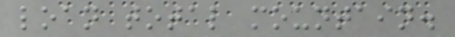loan total mountain.
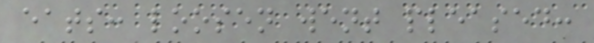eats: loosen went pleased:
